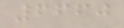6660
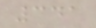341
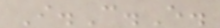I.C.E.
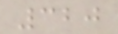320
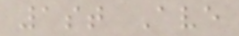1st Ave
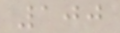100
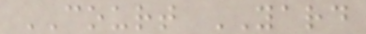COURT YARD
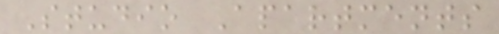Studio Apartments
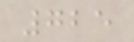725
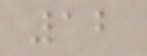12
